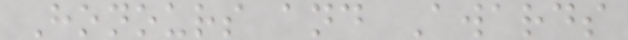Honours and Awards
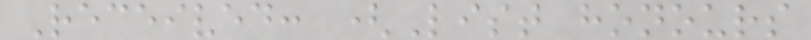Received: (List honours
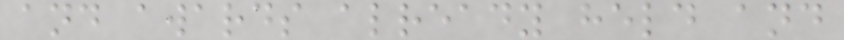and awards already held and
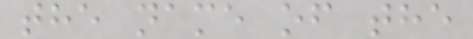the name of the
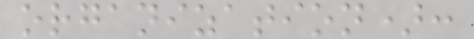organization):
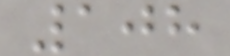108
